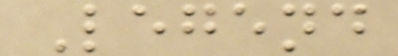Legend
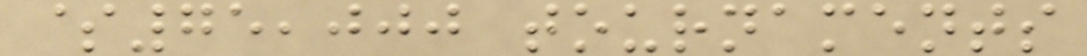$75,000 tournaments
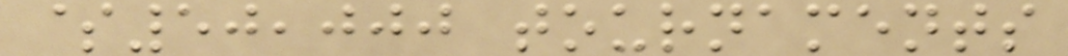$50,000 tournaments
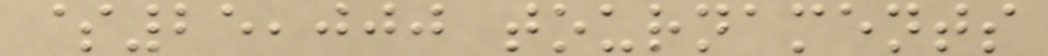$25,000 tournaments
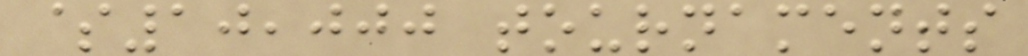$10,000 tournaments
